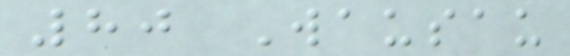80 Wausau
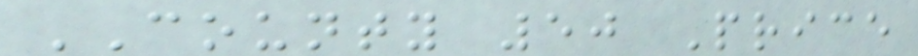COUNTY 50 Price
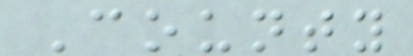County
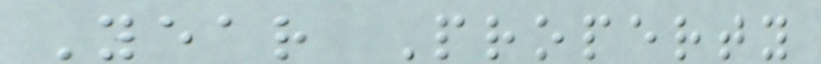Year Property
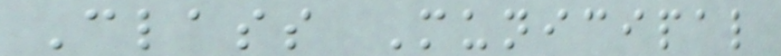Class Municipal
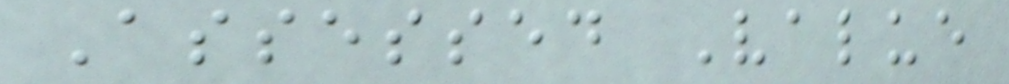Assessed Value
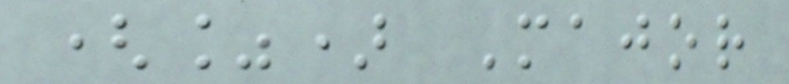(%) Major
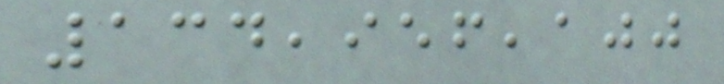134,956,100
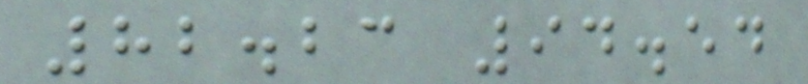82.23 94.54
